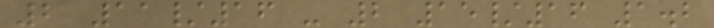2 11/16 - 2 15/16 1.2
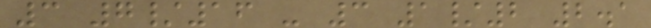3 7/16 - 3 1/2 2.1
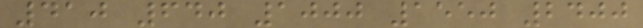410 640 1000 1550 2400
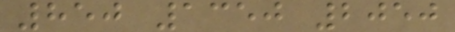850 1350 2050
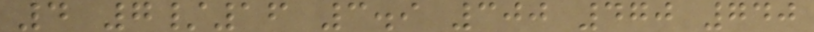4 7/16 3.9 300 470 740
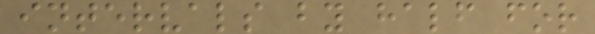intervals by half for
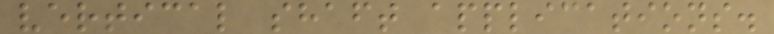vertical shaft applications.
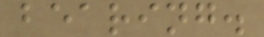bearing.
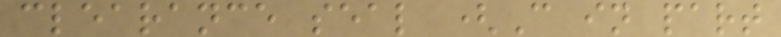clearance seal (C in part
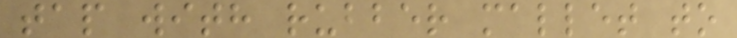tap with rubber mallet to
